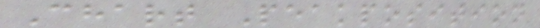Chart Peakposition
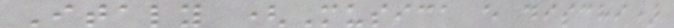Italy (Musica e dischi)
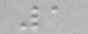1
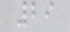29
